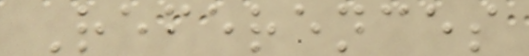References
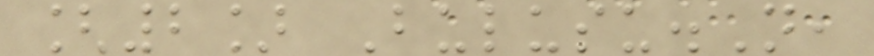[2] Bulusu.N,
